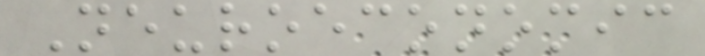Neuroeconomic
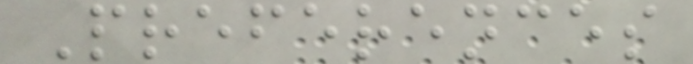Preferences
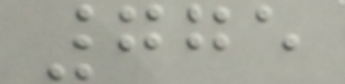775
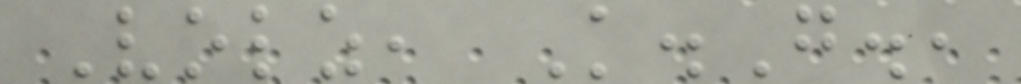Volz, K.G.,
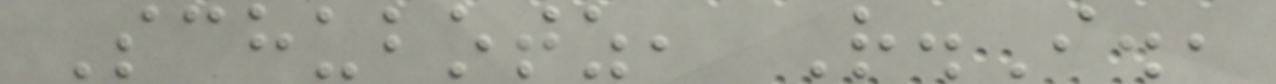Schubotz, R.I.,
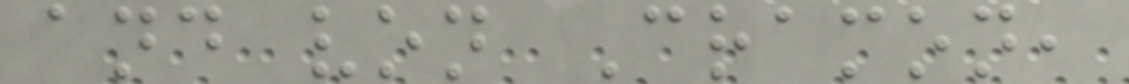and von Cramon,
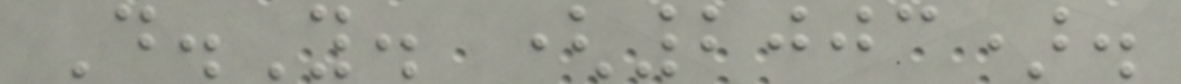D.Y. (2003).
